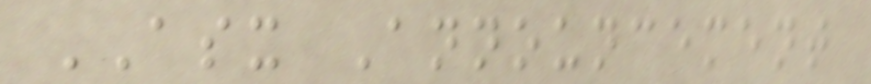ASX Announcement
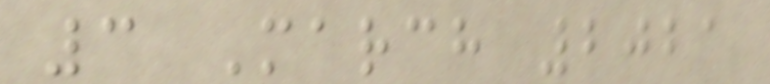3 March 2021
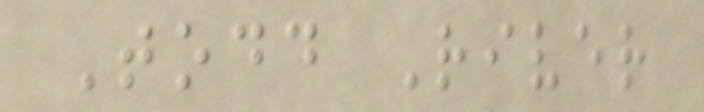Todd River
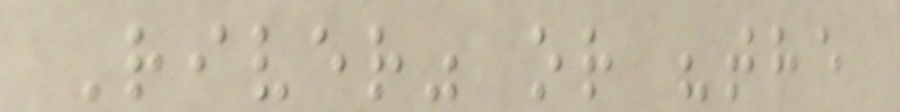River" or "the
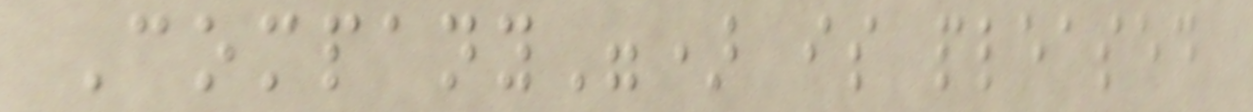Company") is pleased
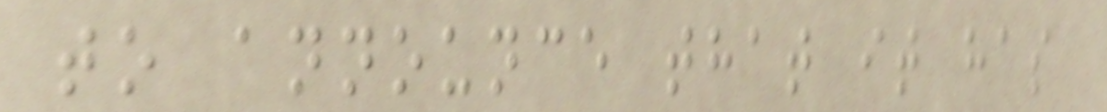to announce that it has
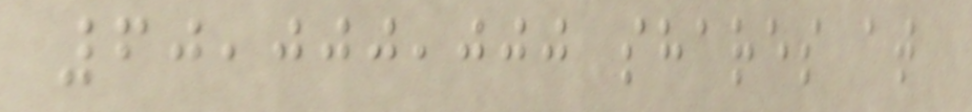60,000,000 shares at
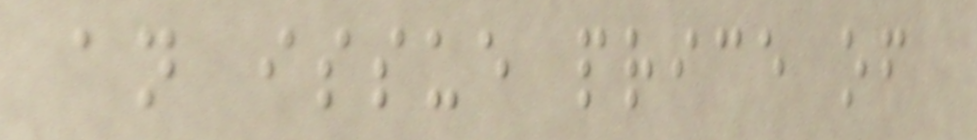an issue price of
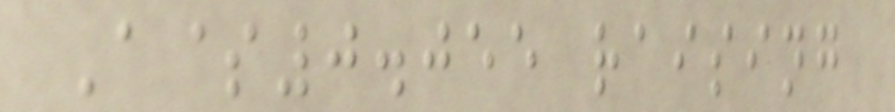A$0.055 raising
